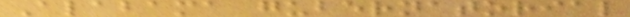Alabama gubernatorial
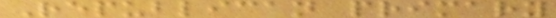Republican primary
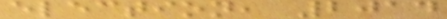election, 2014
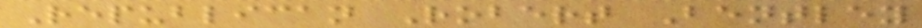Republican Robert Bentley
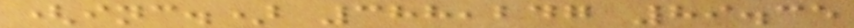(inc.) 388,247 89.35
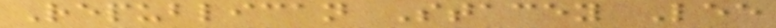Republican Stacey Lee
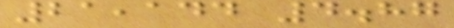21,144 4.87
